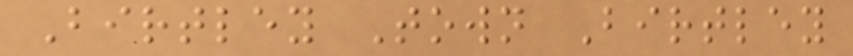Birtley Town Birtley
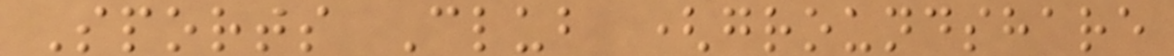Sports Club (groundshare
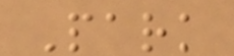Park
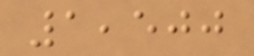1,500
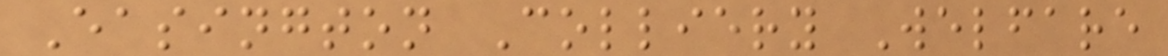Easington Colliery Welfare
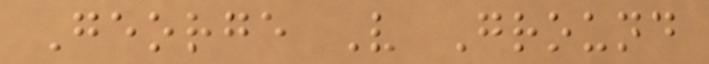George V Ground
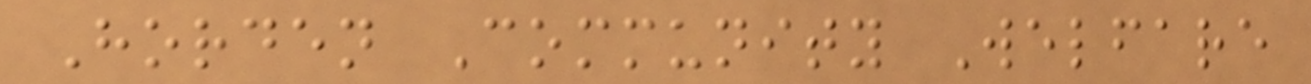Horden Community Welfare
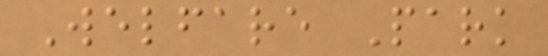Welfare Park
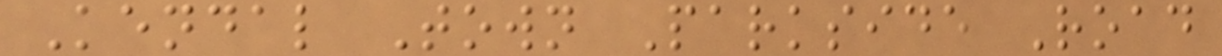Kendal Town Parkside Road
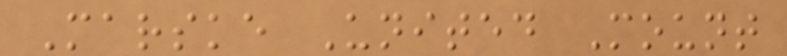Marske United Mount
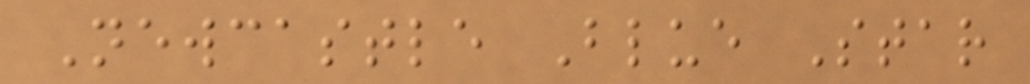Newcastle Blue Star
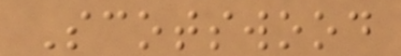Scotswood
